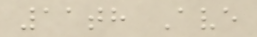11th Ave
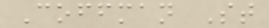Coffman St
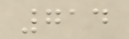714
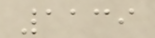1139
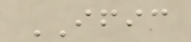IFIC
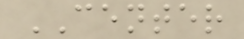CENTER
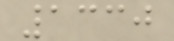1330
